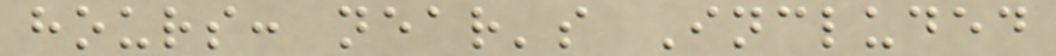hours: near's Included
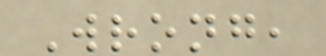Wrong,
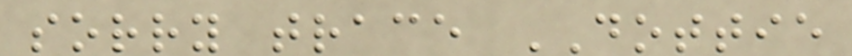sorry trace DOTTIE
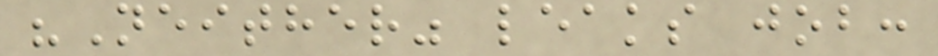"Neither" leaks job:
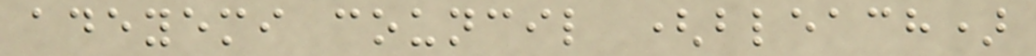adeyemi council (bleach)
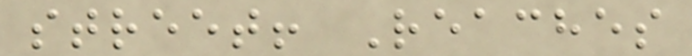street! Reaches
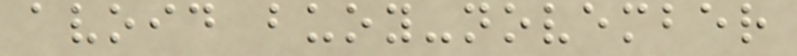avoid buoy-november
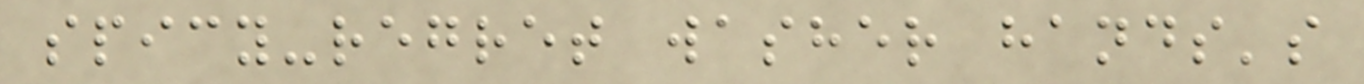spicy-regret washer hands's
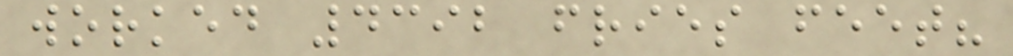worked 4392 fries feet?
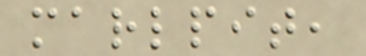marlpit,
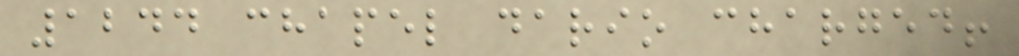1244 chapel dario charged!
